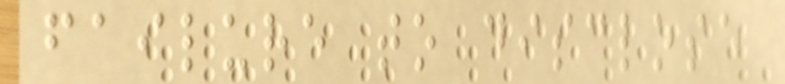failure to disclose
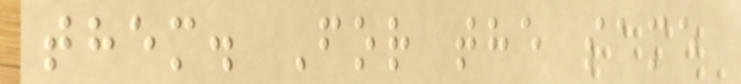them. For the same
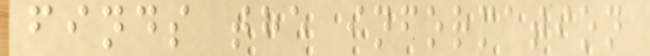finds the information
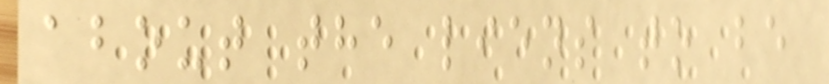about the liens to be
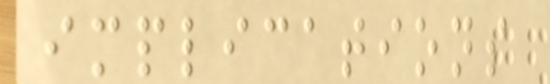implications
